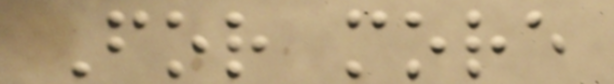For more
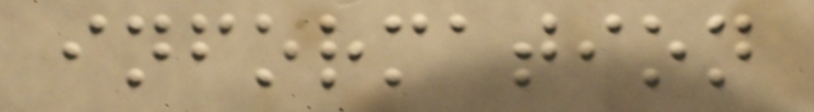information
